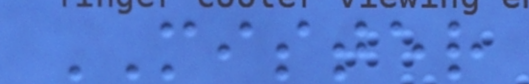MISTER
